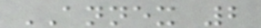ANNEX 2
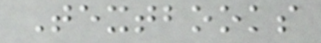Textbooks
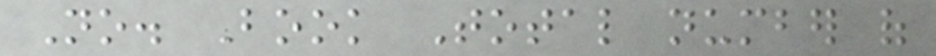No. Book Total number of
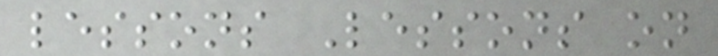lessons Lessons on
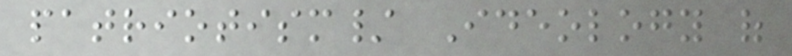patriotism/ Ideology of
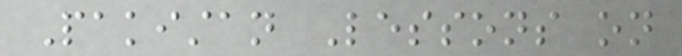Pakistan Lessons on
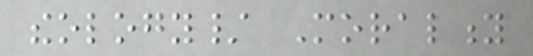theology/ Morality
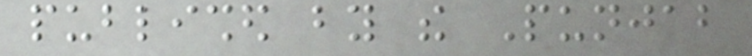published by the Punjab
